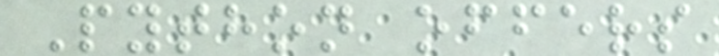Python offers
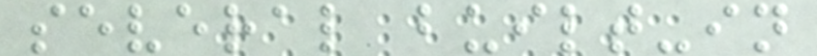several built-in
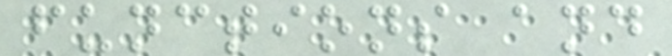functions and
